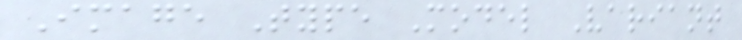Image Type Model Variant
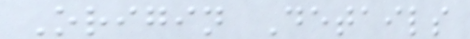Origin Details
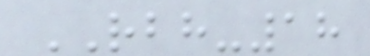RBH-18
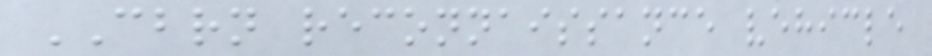CBRN reconnaissance vehicle
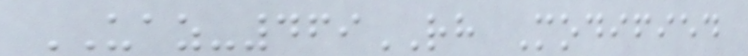UAZ-469RH Modified
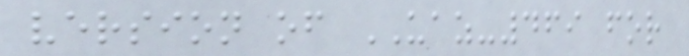version of UAZ-469 for
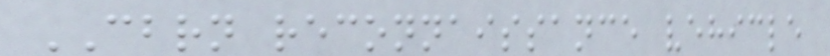CBRN reconnaissance vehicle
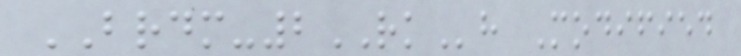BRDM-2RKh Modified
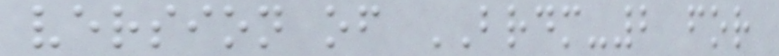version of BRDM-2 for
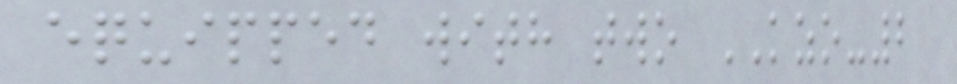equipped with two KZO-2
